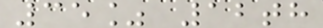35% 12th
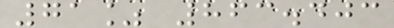71% 863.403
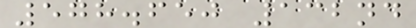578.650 132nd
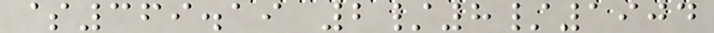$369.19 2/8/1904
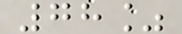78%
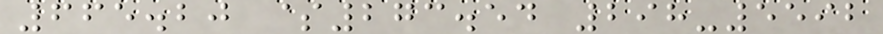665.20 $273.54 298-5592
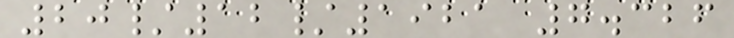20/12/1921 7.326
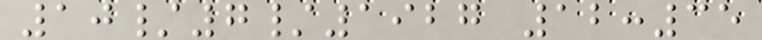10/7/1927 12:35
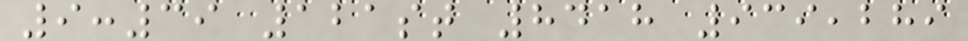9:39 121st 8418 939,289
